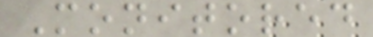Monitored
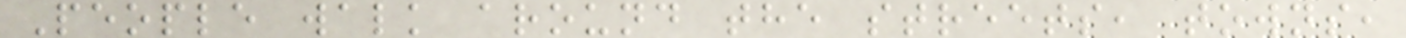People walk around the streets, towns,
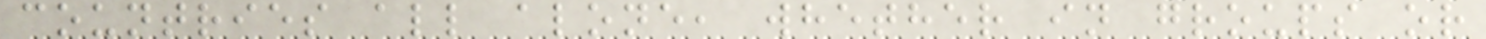countries all alone, whether in groups or
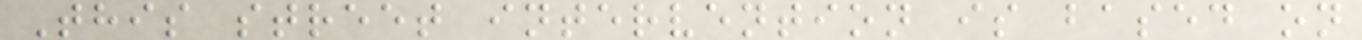This street intervention is based on
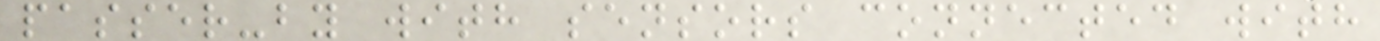passer-by with sensors connected with
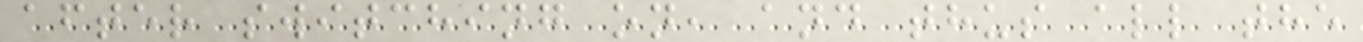after switching on, and thus all the
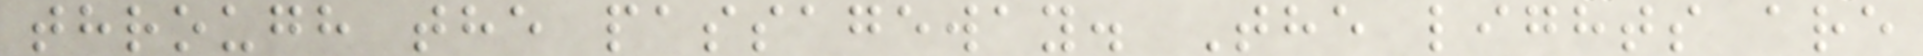through the passageway. The lights are
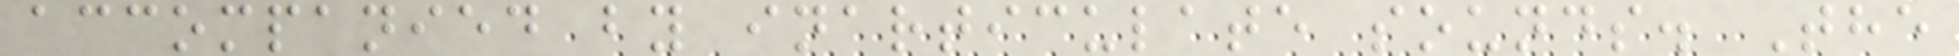accompanied by inarticulate sounds. The
